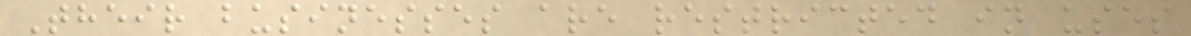Their businesses are restricted in uses
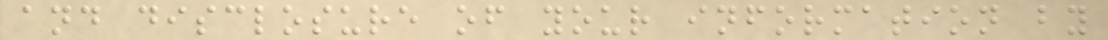and disclosure of your information by
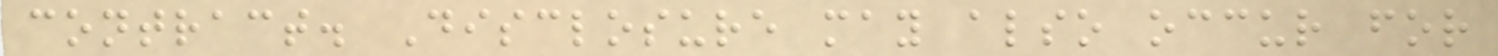contract. Disclosure may also occur for
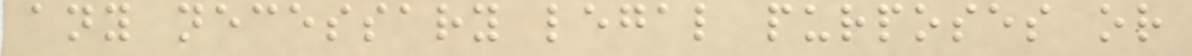any necessary legal purposes or
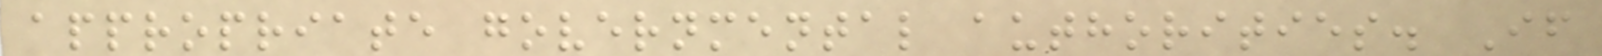appropriate governmental authorities. If
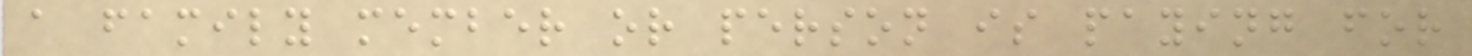a family member or person is paying for
